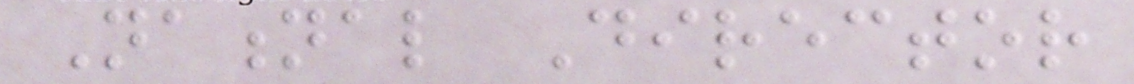National Director
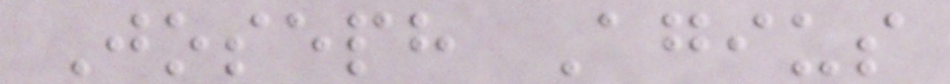Joseph Agius
